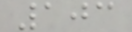103
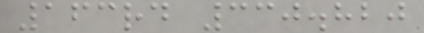163rd 330.820
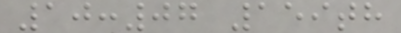10:07 159th
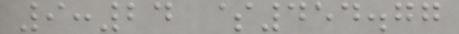9:24 $454.77
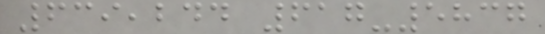639,244 617-5837
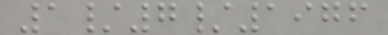1/7/1976
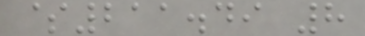$211.49 8
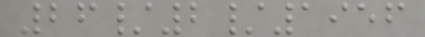26/2/1956
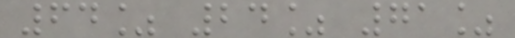64% 24% 71%
